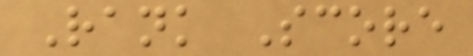Rank Score
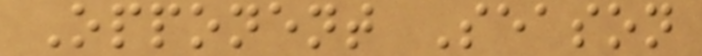Opponent Season
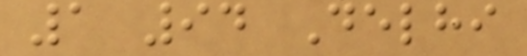1 94 Delhi
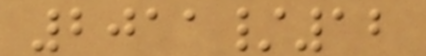2011/12
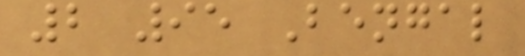2 95 Bengal
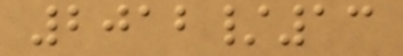2012/13
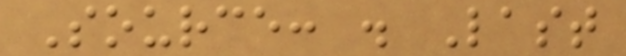Source: . Last
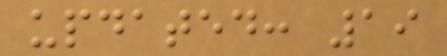updated: 19
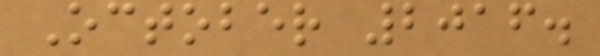October 2016.
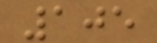105
